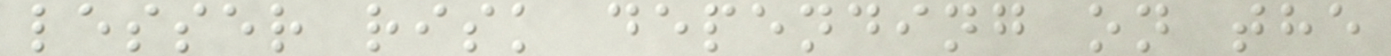lesser risk depending on the
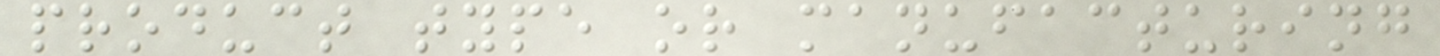product type or manufacturing
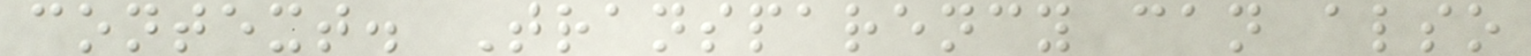context. Transparency can also
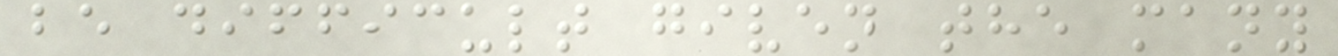be difficult given the many
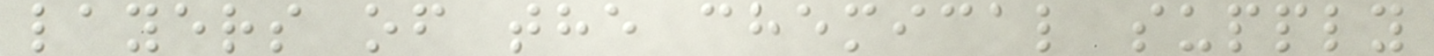layers of the chemical supply
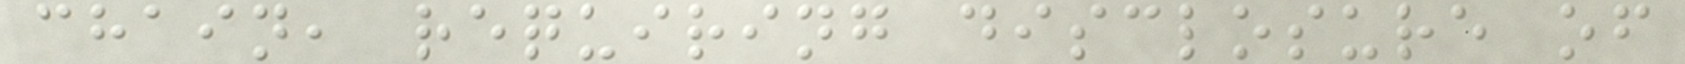chain, requiring disclosure of
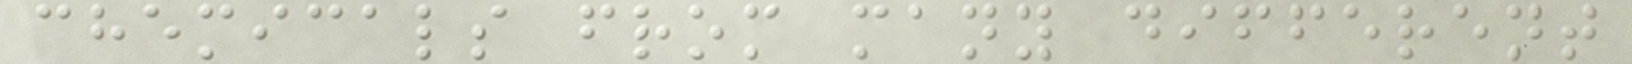chemicals from many different
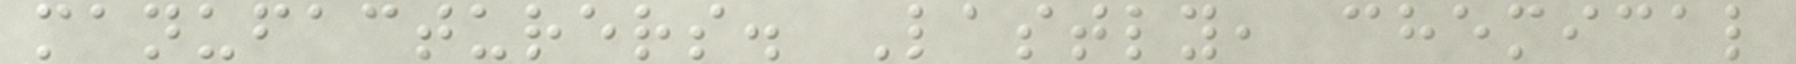manufacturers. Lastly, chemical
